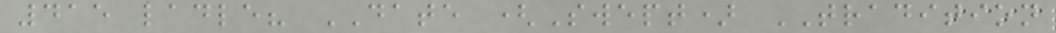415 ladle? DATE (Swept) TRADITION
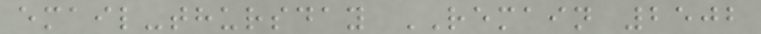email-thursday REMAIN 2502
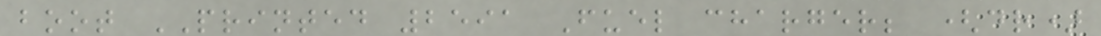boot PRINTED 2591 Fuel charger; (dr)
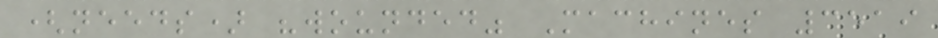(needs) "wounded" Machines 3519
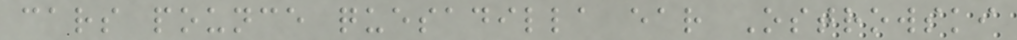cars pounce quesadilla ear Ostrowski
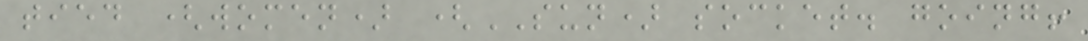tied (women) (SUN) socket. going!
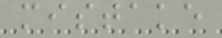mistake
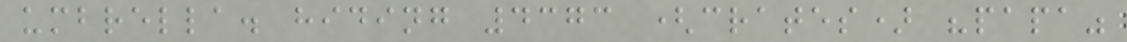umbrella. hiding 4373 (crates) "papa"
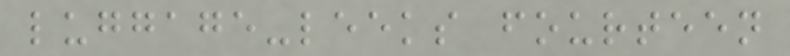luggage-leeks fourteen
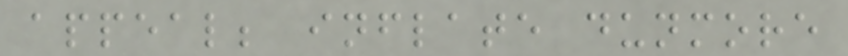appeal; inflate dunmore
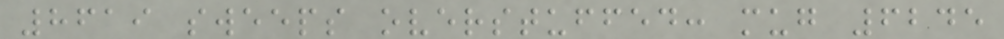8619 sweeps overstuffed: mug 6245
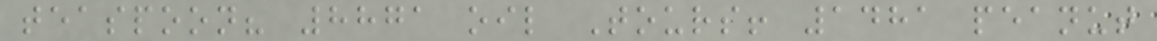teaspoon? 8871 oil Tours! 1481 peanut
